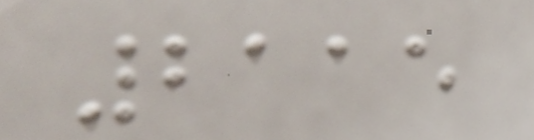2115
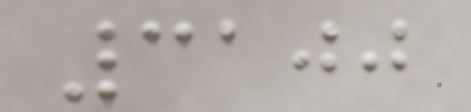3100
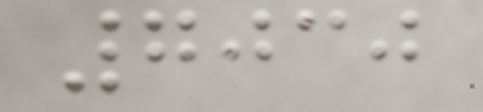7030
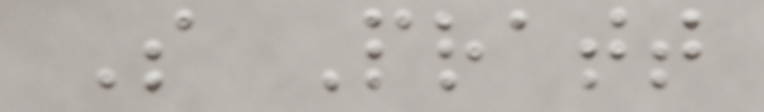S Pratt
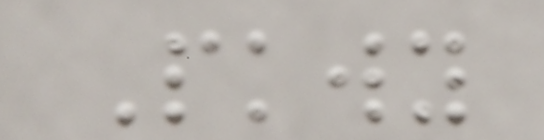Pkwy
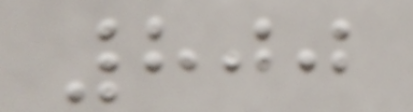800
